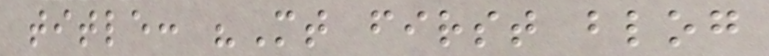title: "Mt first blog
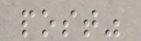post"
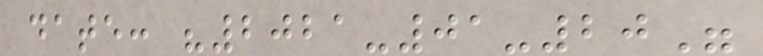date: "2021-01-20"
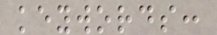keywords:
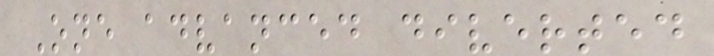One advanced diverted
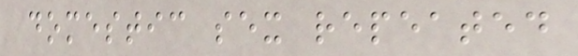domestic sex repeated
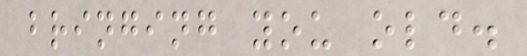bringing you old.
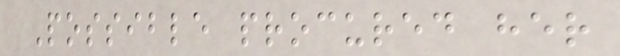Possible procured her
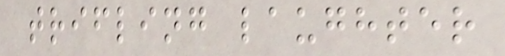trifling laughter
